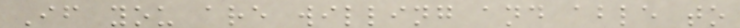If you are willing and able to
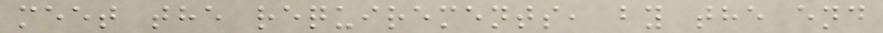meet the requirements, by the end
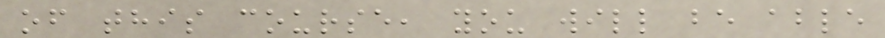of this course, you will be able
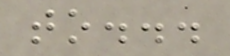to...
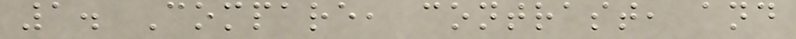1. Compare, contrast, and
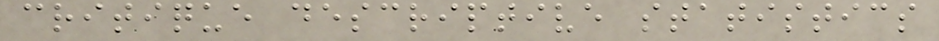critique descriptive statistics
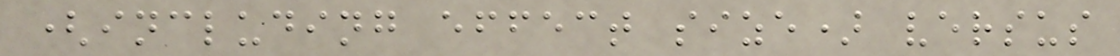(including effect size) versus
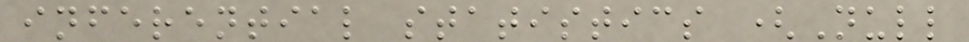inferential statistics (Null
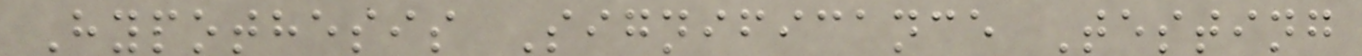Hypothesis Significance Testing
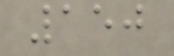150
